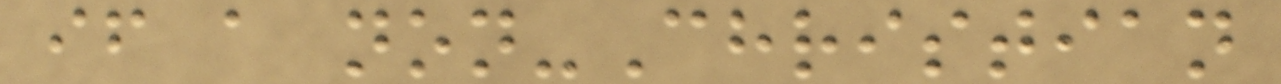if a non-Christian
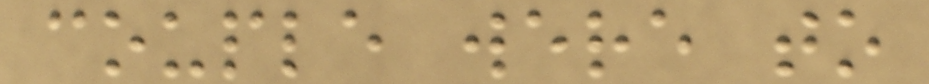couple were to
